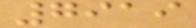7919
